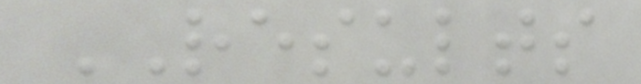RESULTS
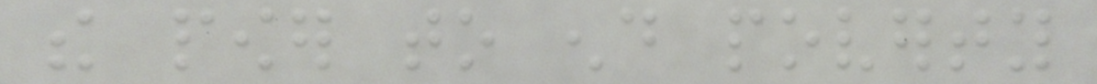the power to end poverty
